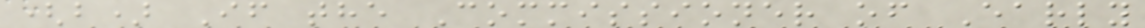(b) If the Commissioner of Early
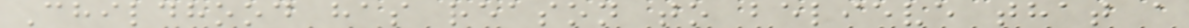Childhood has reason to believe that a
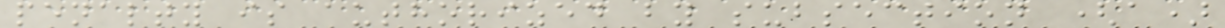penalty is authorized by subsection (a)
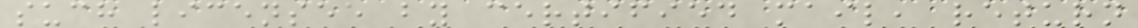such licensee by certified mail, return
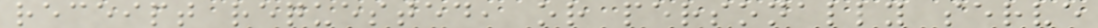receipt requested, or personally serve
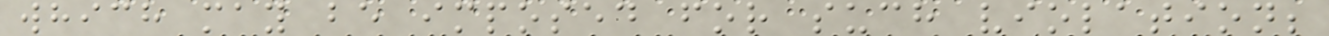which may be imposed for such violation;
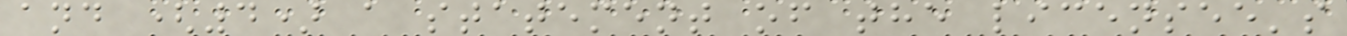and (4) a statement of the licensee's
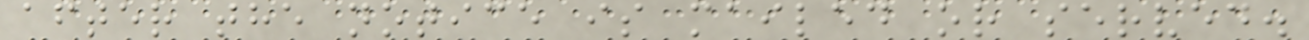after the notice is mailed or served.
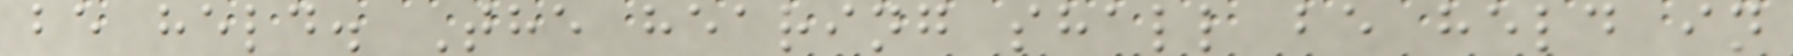be held. The hearing shall be held in
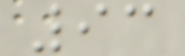93
